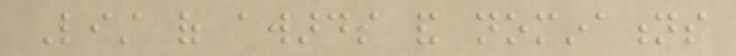List of awards and nominations
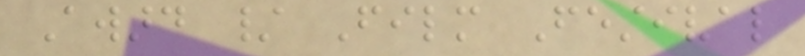Award / Film Festival
